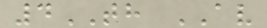4TH AV
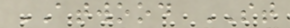ATWOOD ST
